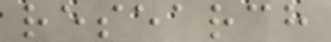research
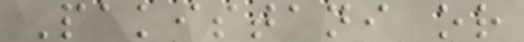Pakistani or
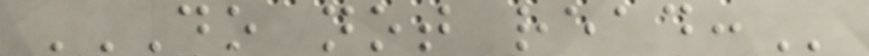DO NOT READ:
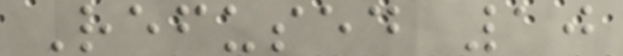Refused 10
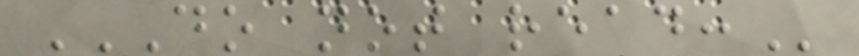DO NOT READ:
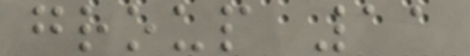group 11
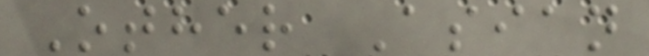Other Asian
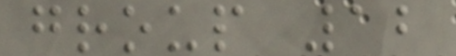group 12
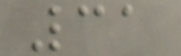31
